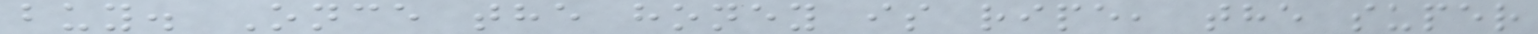buy. Once the honey is ripe, the super
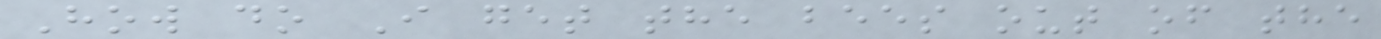How do I get the bees out of the
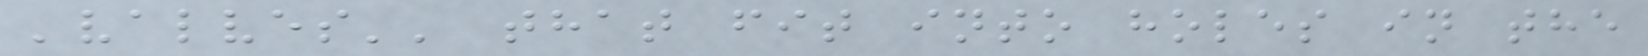'valves'' that fit into holes in the
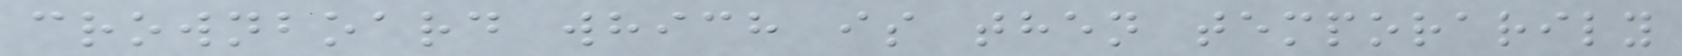crownboard which is then temporarily
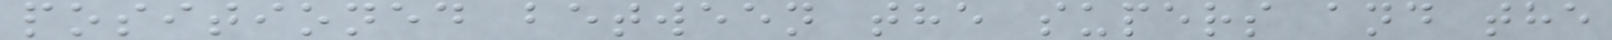positioned between the supers and the
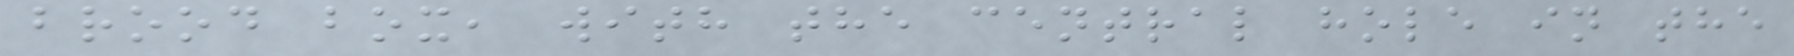brood box, with the central hole in the
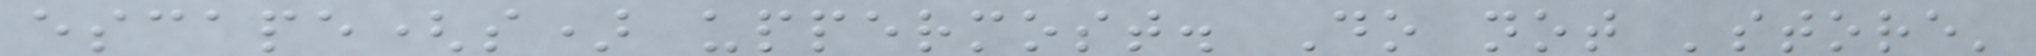escape(s) uppermost. Do not 'store'
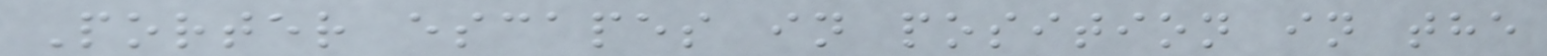Porter escapes in position in the
